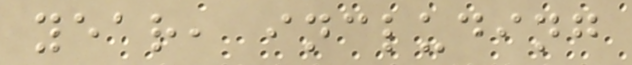year, including
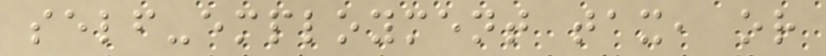self-employment tax, or
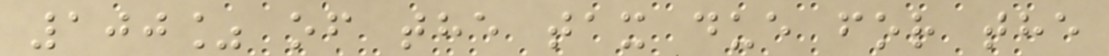100% of the tax due for the
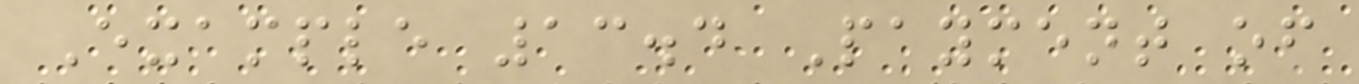Example 13.4 Payment of
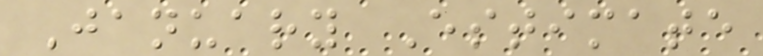January Estimate
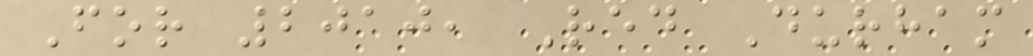For 2010, Red Durham
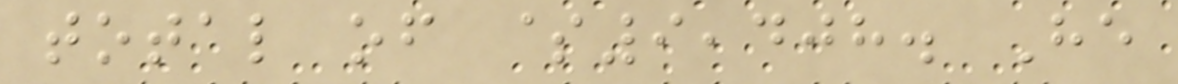total of $9,408. He
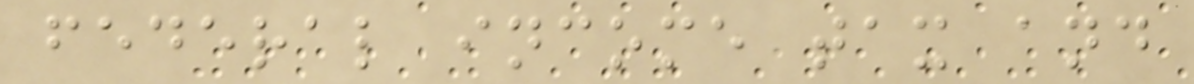federal income tax and
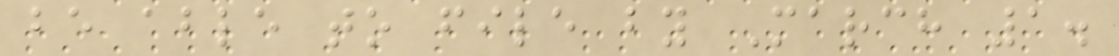be able to file by March 1.
